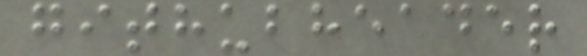githubheader
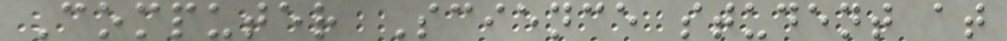Computer Science student at
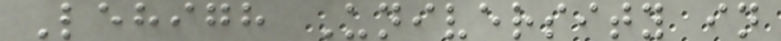Lehigh University in
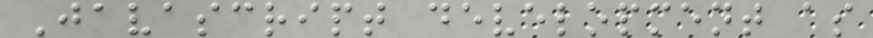Javascript development as
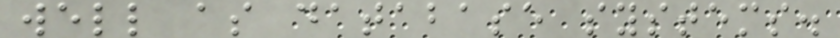well as database systems.
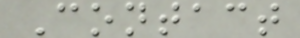Contact
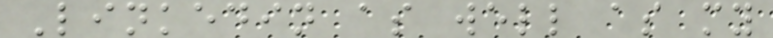Linkedin as well as my
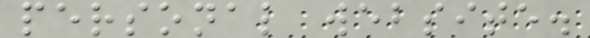personal website.
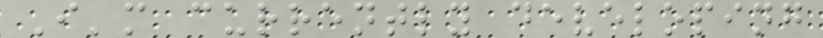I'm currently developing
